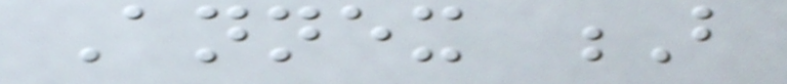Annex B
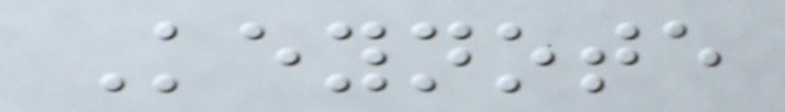Keynote
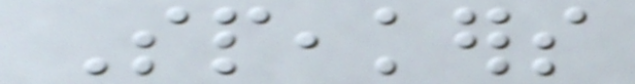Speakers
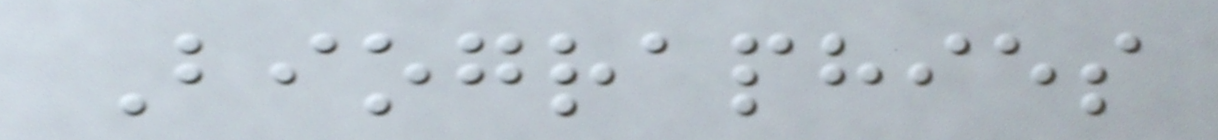Biographies
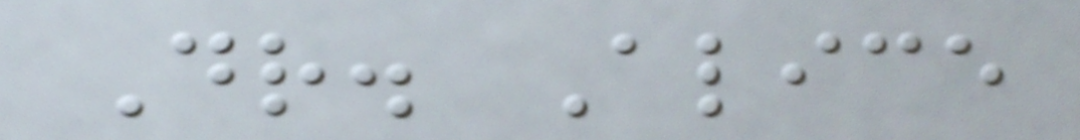Dr. Alice
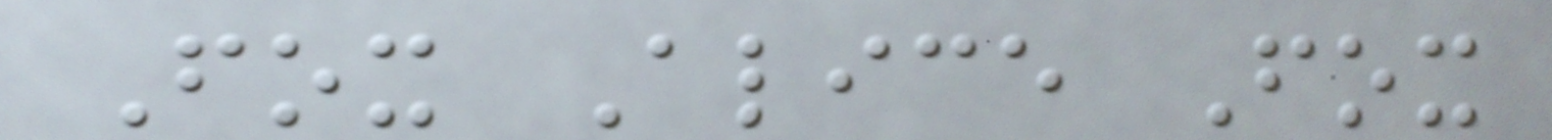Fox Alice Fox
